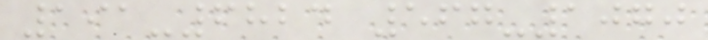191-6824 567-1070
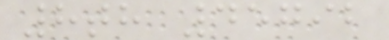8th 45792
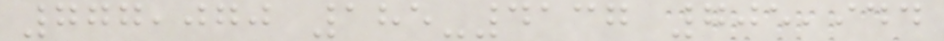777,070 185-4137 705,944
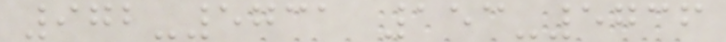972-5731 153-5736
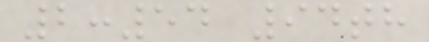2:54 94th
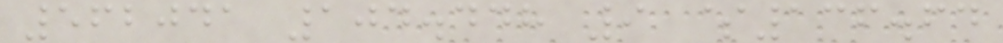562041 104.448 9 $136.64
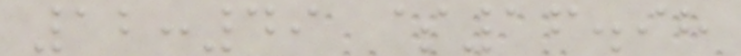12:49 $16.98
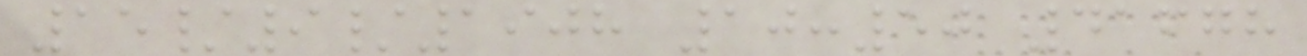15/9/1908 10:50 41678
